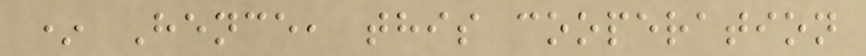* Hence, this cooperation
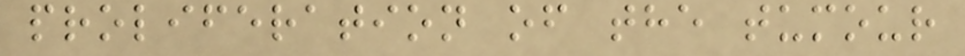proliferation of the tumour
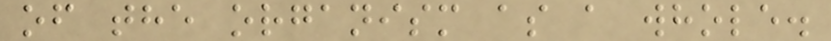of the organism as a whole.
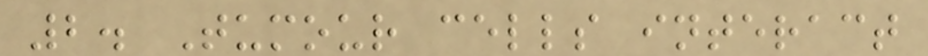2. Tumour cells interact
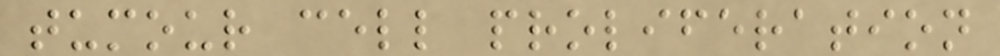tumour cell proliferation
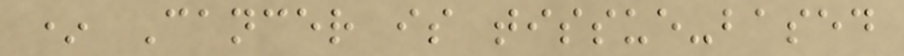* Cancer is tissue-based
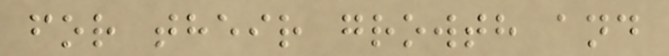for their growth and
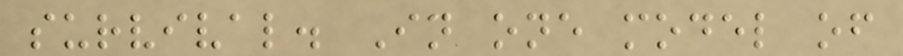survival. In one model of
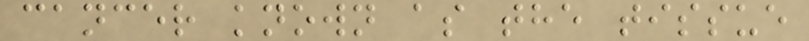cancer known as the tissue
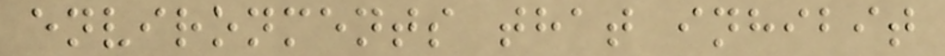environments that inhibit
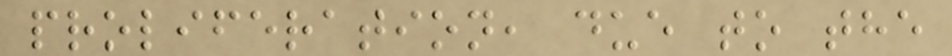proliferation, due to the
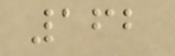162
